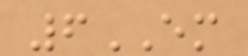6EM
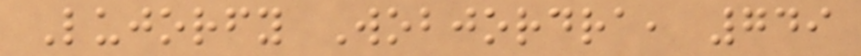Lujorfy Wobjordra, 749
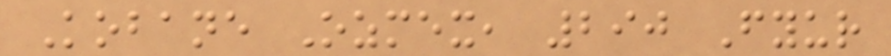Kobane Ozmex, 290 Fyur
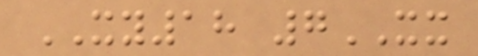XY18 7XX
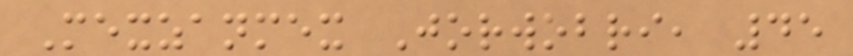Mexzanmex Jorwobri, 45
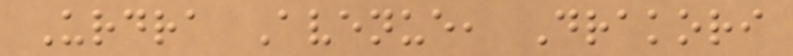Urdra Avenue, Drakori
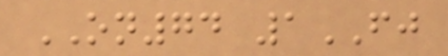ON74 1FJ
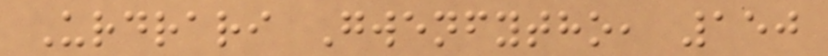Urdrari Gwenfytho, 150
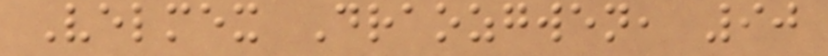Velmex Draozgwen, 90
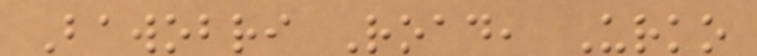Bawobri Road, Urko
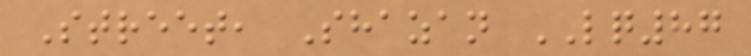Street, Shazan LQ87
